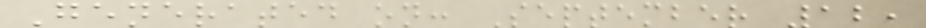Generated on: September 12,
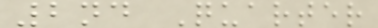2nd Quarter
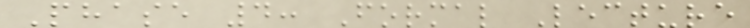Phase 4: Formal Lecture
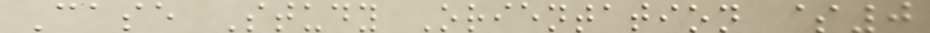Case Study Orientation $0
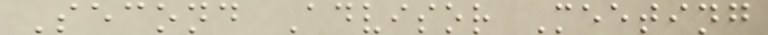Second Advisor Meeting
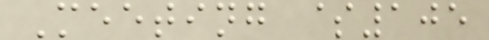Meeting $105
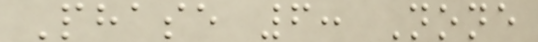Phase 6: None
